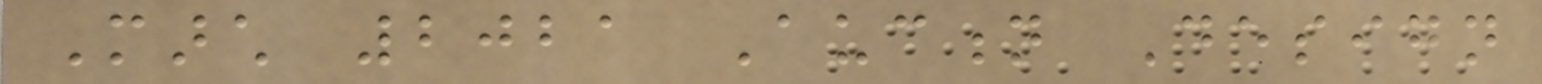March 2021 Auction Design
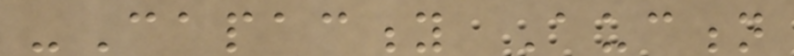-Capacity Auction
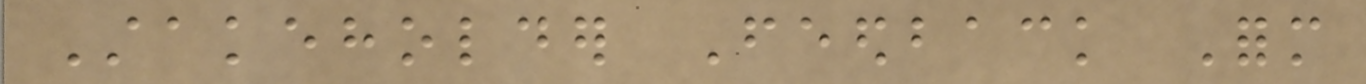Stakeholder Feedback Form
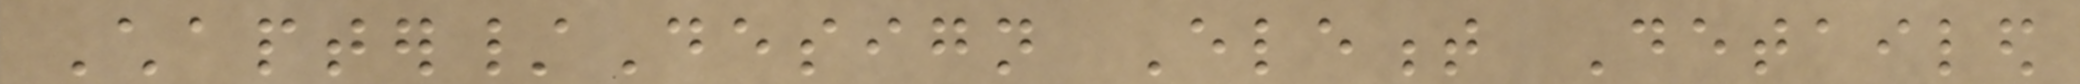Chapter/Design Element Detailed
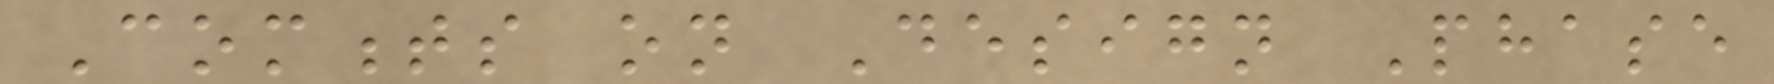Comments on Design Phase
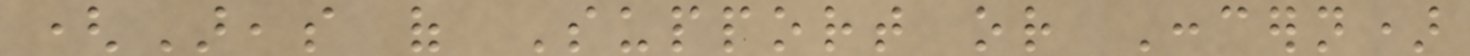(Areas of Support or Concern)
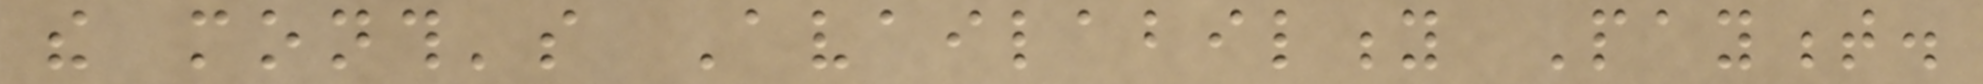the month's Availability Payment.
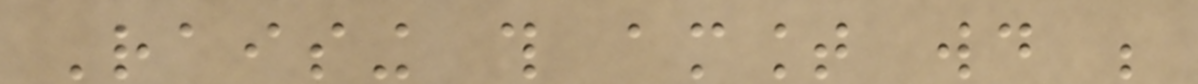Raising this amount would be
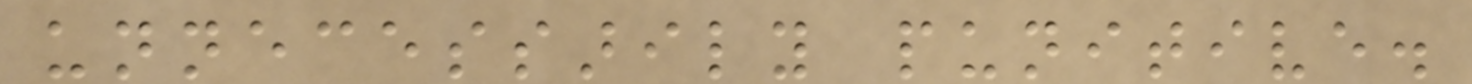unnecessarily punitive.
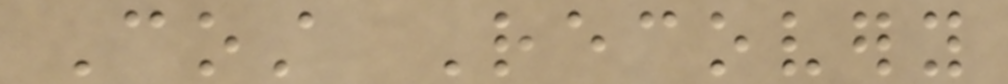Cost Recovery
